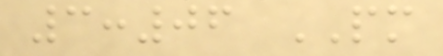3:06 PM
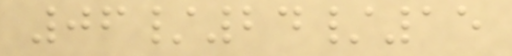06/24/15
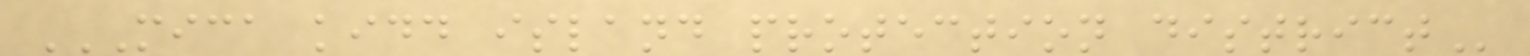MICA KIDD ISLAND PROTECTION DISTRICT
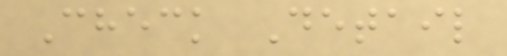Check Detail
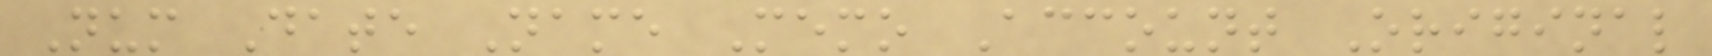Num Date Name Memo Account Original
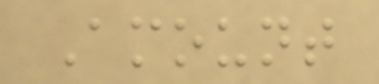Amount
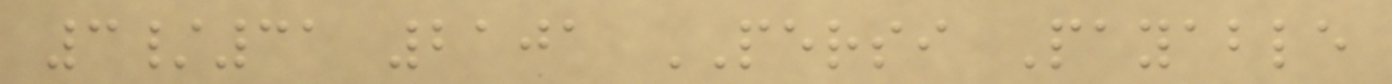3/31 2101 PERSI Payable
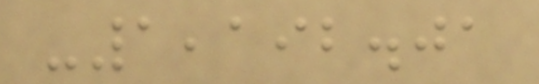-1,192.01
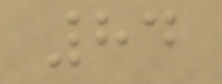84
